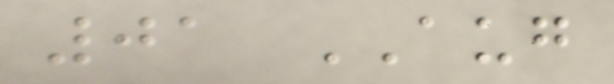01 AUG
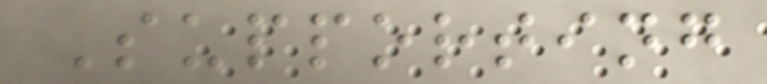Supporting
